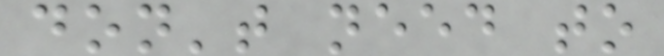don't need to
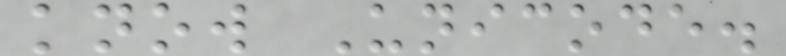know Unicode.
